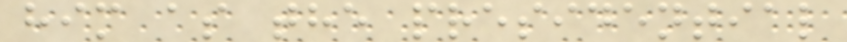him as the presidential
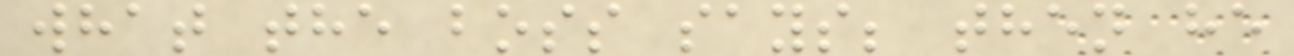what the boss says; then he
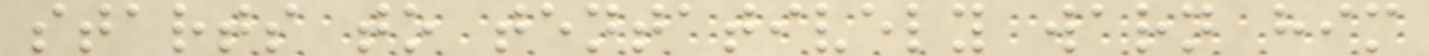starts to tentatively warn him
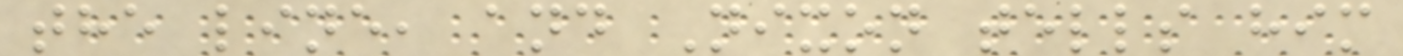the line, and Nixon tells him
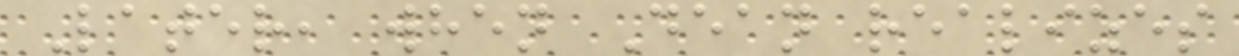Later, when Dean realizes
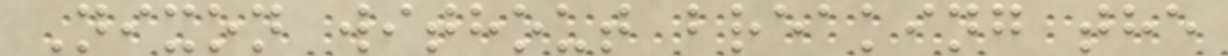Nixon without breaking the
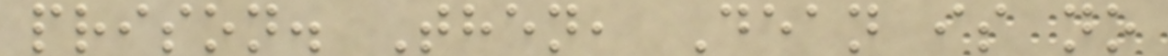prison. Then, Dean is no
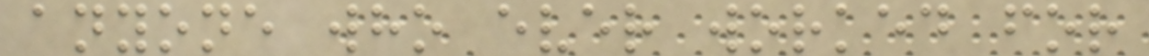anyone who ever worked for
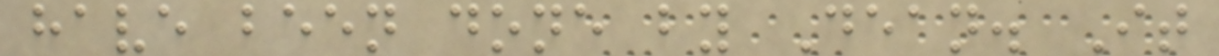have been done by Dean. It
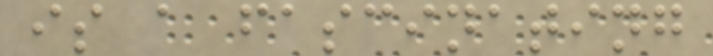is a fascinating
